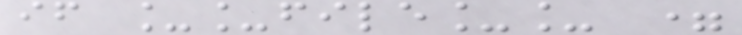if __file__ =
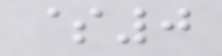$0
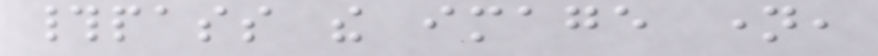#pass the image name,
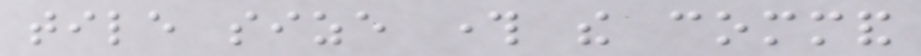tile size through the command
